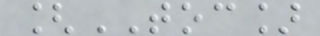[TOC]
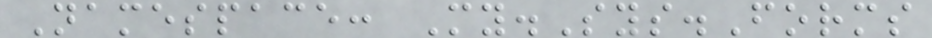Namespace: My.Sys.Forms
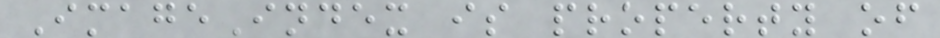ImageIndex is property of
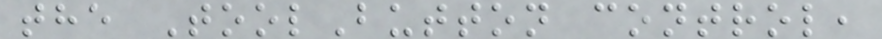the ToolButton control,
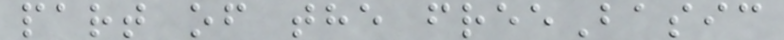part of the freeBasic
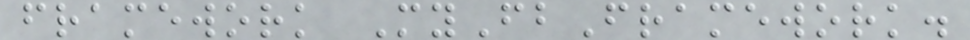framework MyFbFramework.
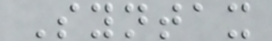Syntax
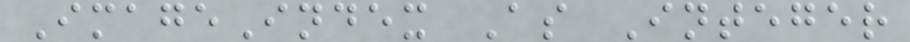ImageIndex As Integer
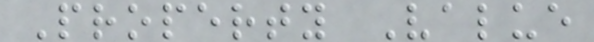Property Value
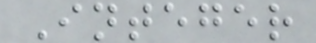Integer
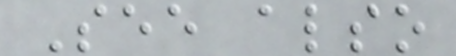See also
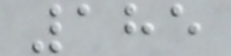185
